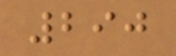290
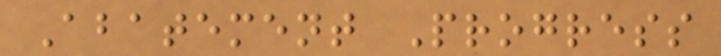Abatement Progress
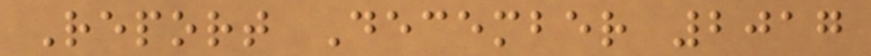Report December 2017
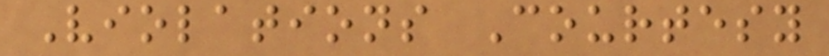Violations Courtesy
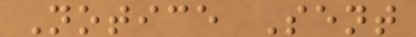Notice Sent
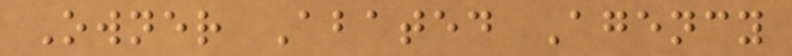Owner Abated Agency
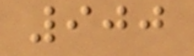900
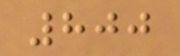800
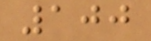100
